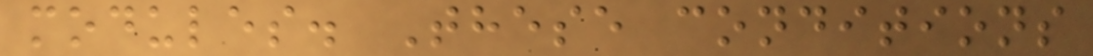modules. These conditions
